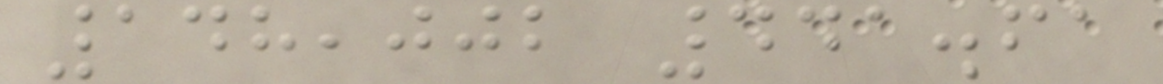148,002 441.61
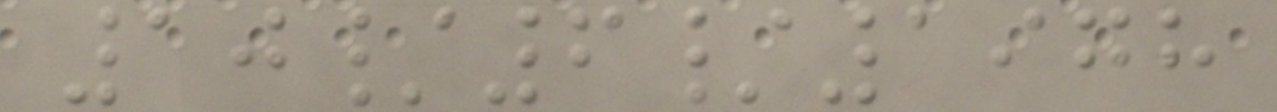10/6/1978
